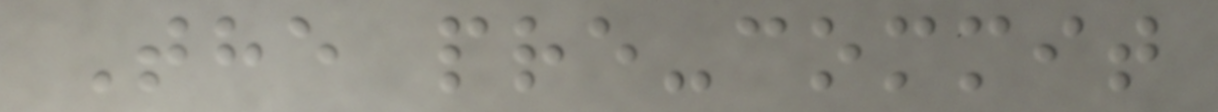The pre-commit
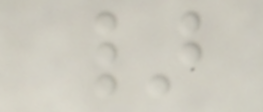}
